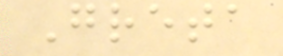Greta
